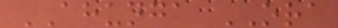AHUNGA ORA
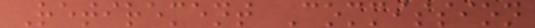Retirement Commission
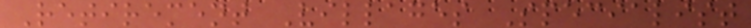Retirement Villages Specialist
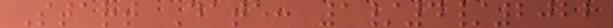Start Date: 1/4/2022
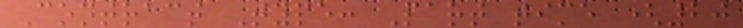Contract Type: Part time (20
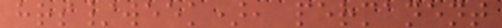hrs/week), permanent
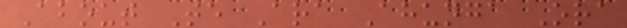About Te Ara Ahunga Ora
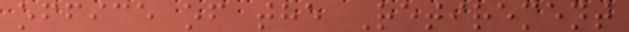office of the Retirement
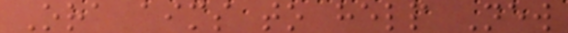Ora aims to help New
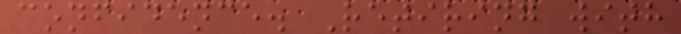confidence. Retiring with
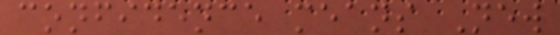confidence means New
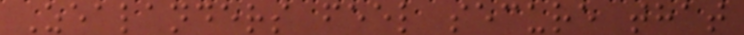Zealanders feel secure that
